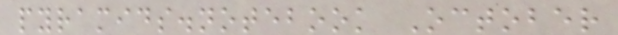pyramids.notebook October
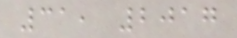31, 2017
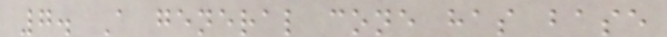7. A general cone has base
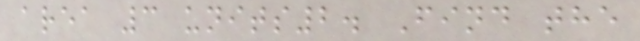area 3 units2. Find the
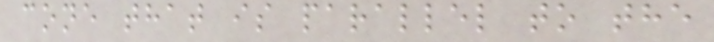cone that is parallel to the
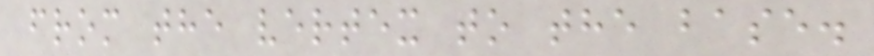from the vertex to the base.
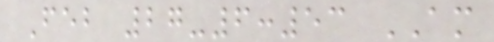Feb 27-6:53 AM
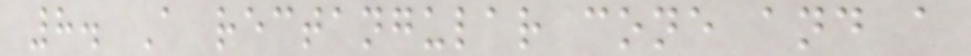8. A rectangular cone and a
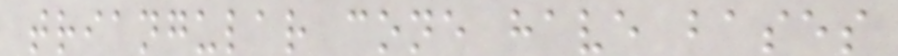triangular cone have bases
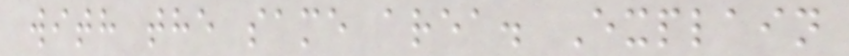with the same area. Explain
